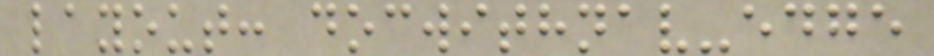layout: docwithnav-edge
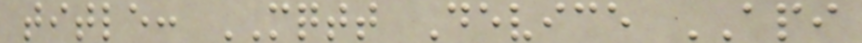title: MQTT Device API
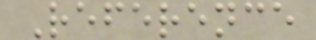Reference
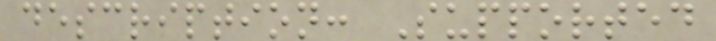description: Supported
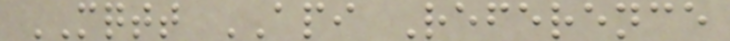MQTT API Reference
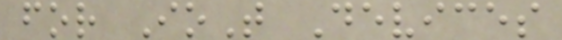for IoT Devices
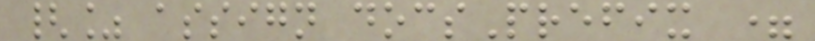{% assign docsPrefix =
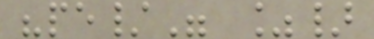"pe/" %}
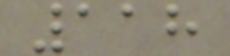118
